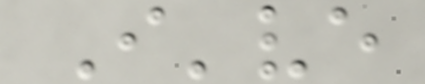I've
